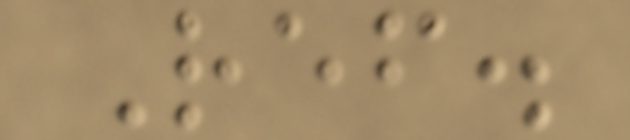Ref.
